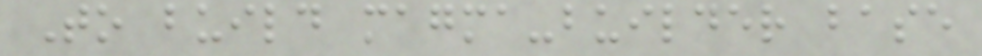To build magma-builder base
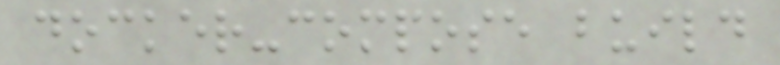docker-compose build
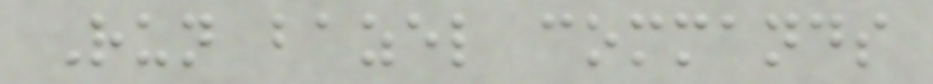Run bazel commands
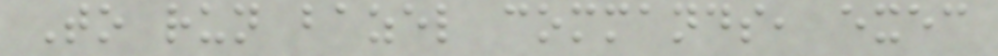To run bazel commands, exec
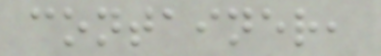container,
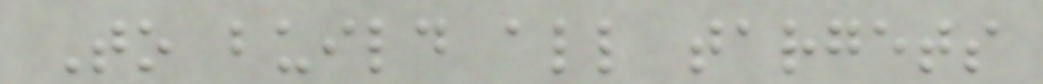To build all targets
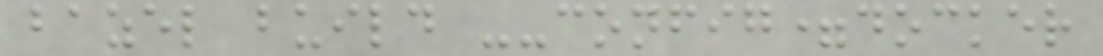bazel build --config=docker
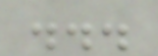...
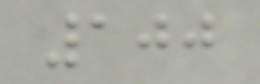100
